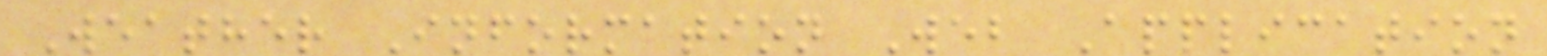Weather Information Web Application
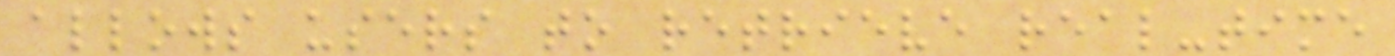allows users to retrieve real-time
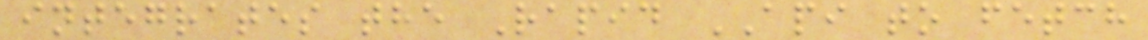integrates the Rapid API to fetch
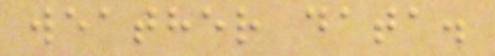weather data.
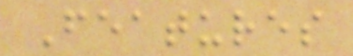Features
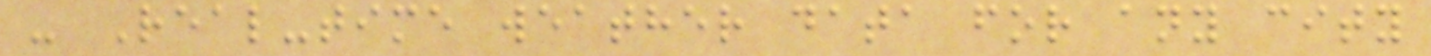- Real-time weather data for any city
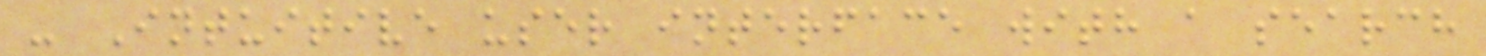- Intuitive user interface with a search
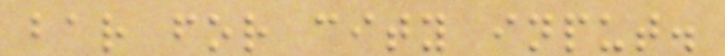bar for city input.
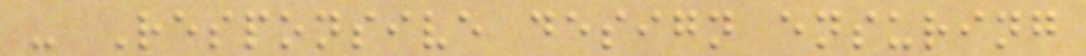- Responsive design ensuring
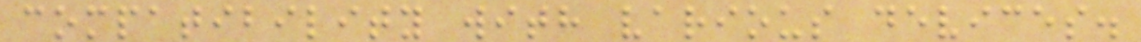compatibility with various devices.
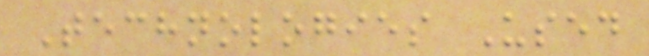Technologies Used
